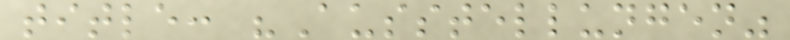title: "Ausstellungen"
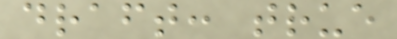draft: true
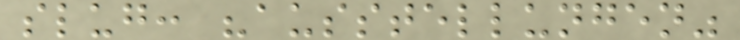slug: "ausstellungen"
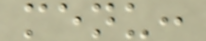menu:
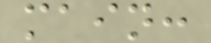main:
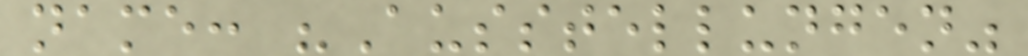name: "Ausstellungen"
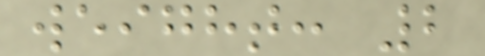weight: 2
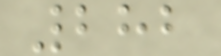282
